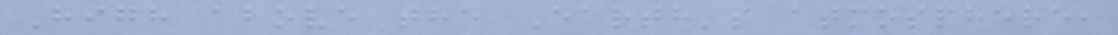High above the Earth's atmosphere,
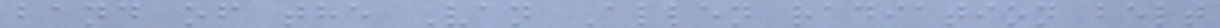band of the Van Allen radiation belt
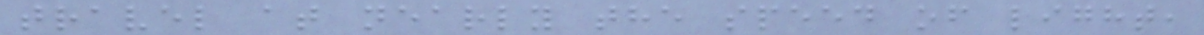travel at nearly the speed of light,
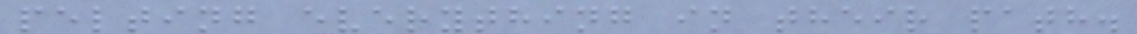pelting everything in their path.
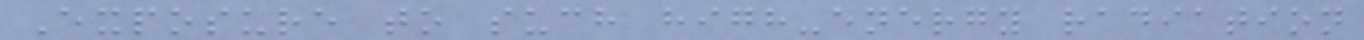Exposure to such high-energy radiation
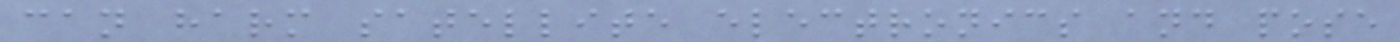can harm satellite electronics and pose
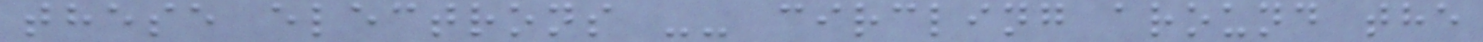these electrons -- circling around the
